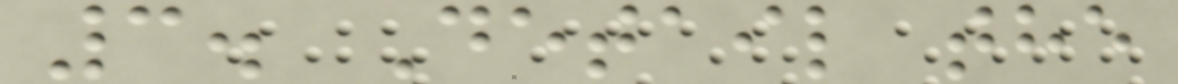3. Detail the
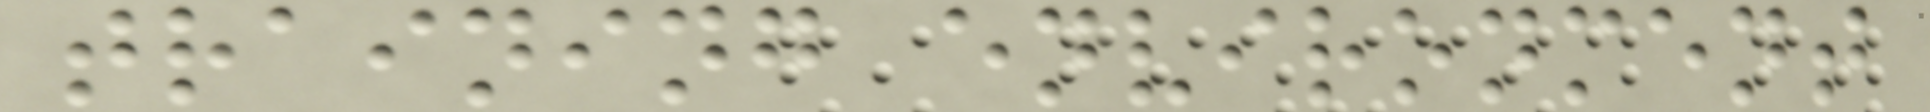training environment
